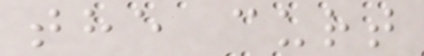the curt
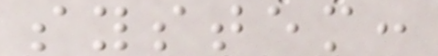system:
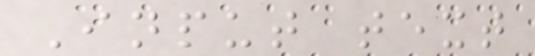Input text
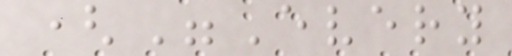("Every
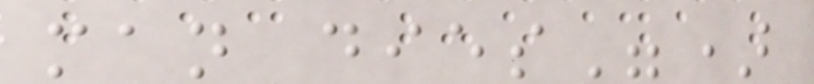man dies")
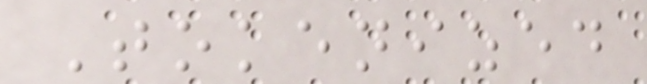Tokenized
